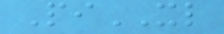PiXL
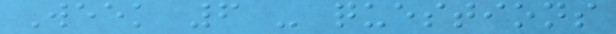Week 6 - questions
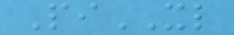PiXL
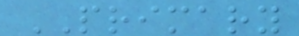PRIMARY
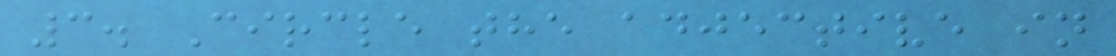3. Circle the adjective in
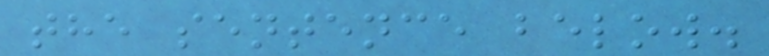the sentence below.
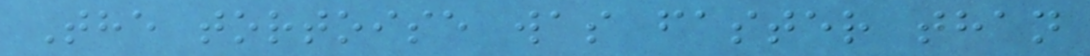The tortoise was faster than
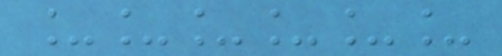______
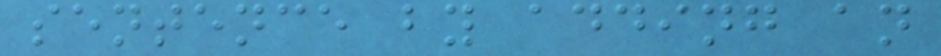sentence by adding an
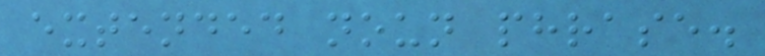extended noun phrase.
